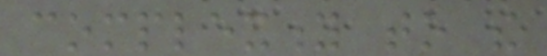complexity to the
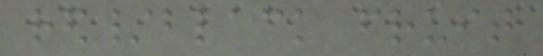red/black fruit
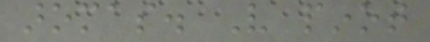aromas. Very pinot
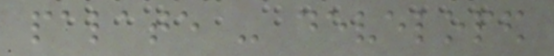palate - developed
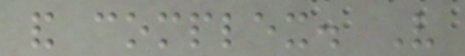and complex. Very
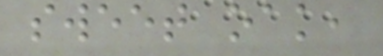sweet oak,
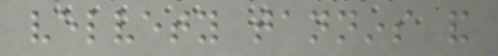velvety tannins and
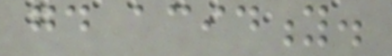good acidity.
